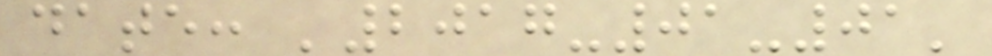date: '2017-01-01'
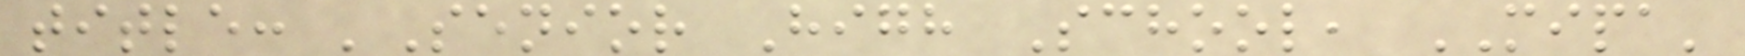title: 'Senior High School, MIPA'
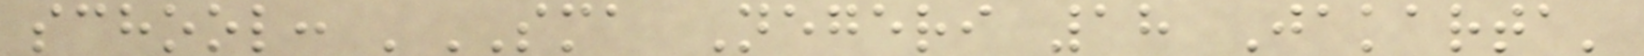school: 'SMA Negeri 18 Jakarta'
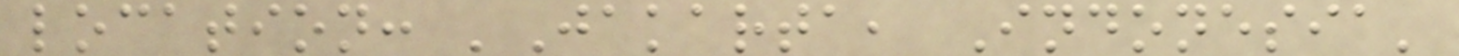location: 'Jakarta, Indonesia'
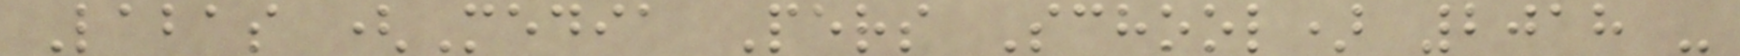Labas (Media Pers School) 2018 -
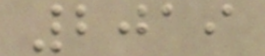2019
